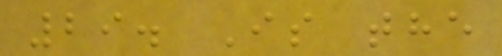29. Is the
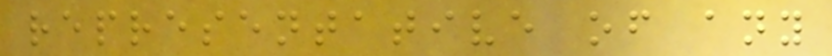representative of any
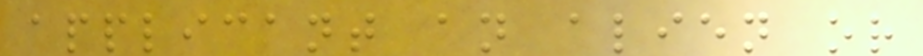applicant an alien or
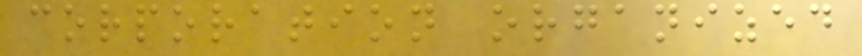corporation organized
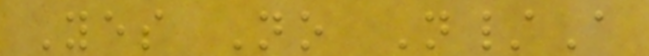Yes No N/A
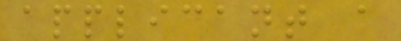applicant a
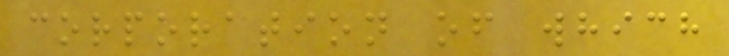corporation of which
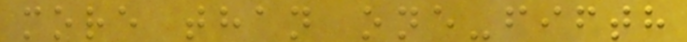more than one-fifth
